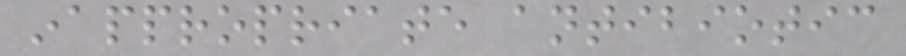inappropriate antibiotic
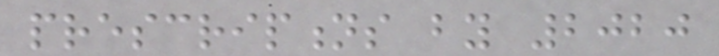prescriptions by 2020
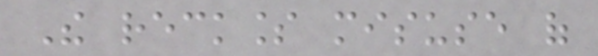The reckless misuse of
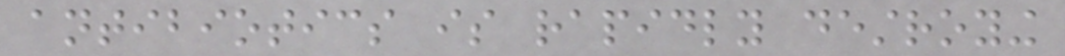antibiotics is rapidly destroying
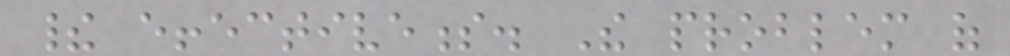their effectiveness. The problem of
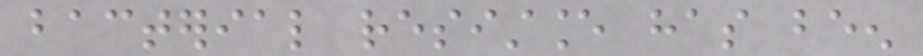bacterial resistance has been
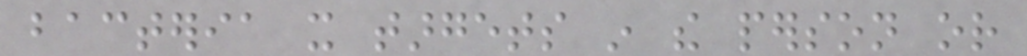bacteria it targets in the person or
